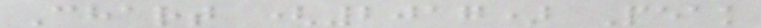Chart (2017) Peak
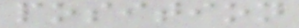position
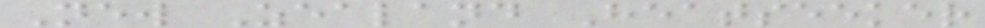New Zealand Heatseeker
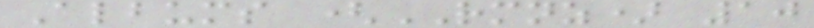Albums (RMNZ) 10
